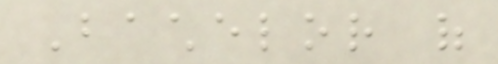Bachelor of
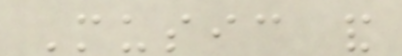Music and
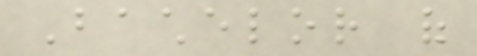Bachelor of
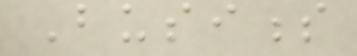Business
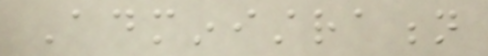Administration
